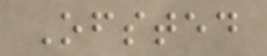Ofsted
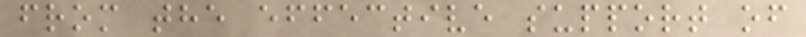from the effective support of
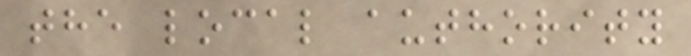the local authority
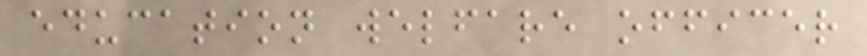education welfare officer
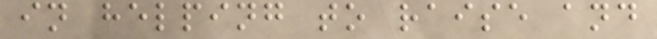in helping to raise and
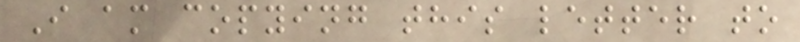I am copying this letter to
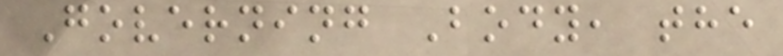Governing Body, the
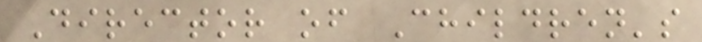Director of Children's
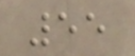55
